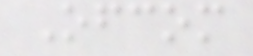Ofcom
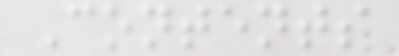Contents
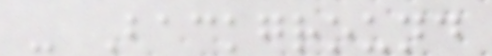- Background
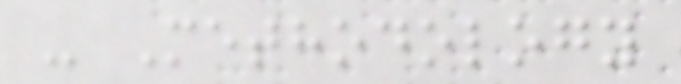- Methodology
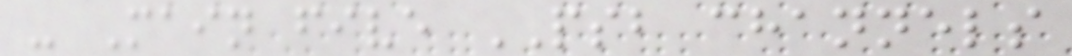- Main five PSB channels
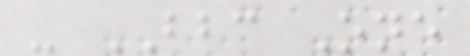- BBC One
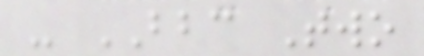- BBC Two
